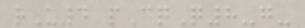rU4 pCqQ8-g-
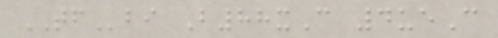TFbi B88xC 4ueC
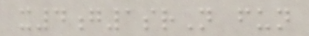x4g1srN fun
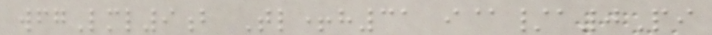wfgLml9b Tl+h31 i@/a0Pi
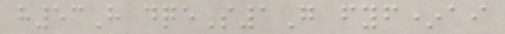h53H dqeS1G fyf*ai
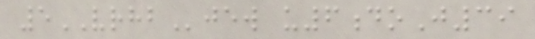5VRHBjew u6doJ39
